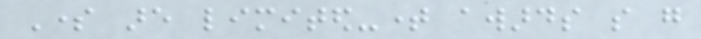Some are limited-time awards so go
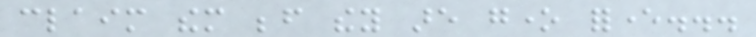claim them before they are gone forever...
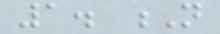1. N
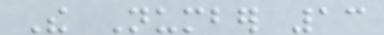The Number 13
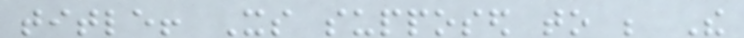title! Its supposed to be The
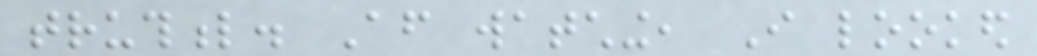truthful. After watching, I looked
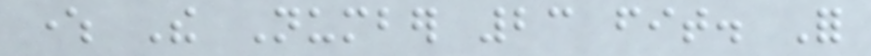where The Number 23 fit. For
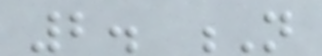2. N
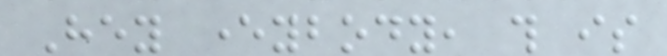Hey everybody, this is
